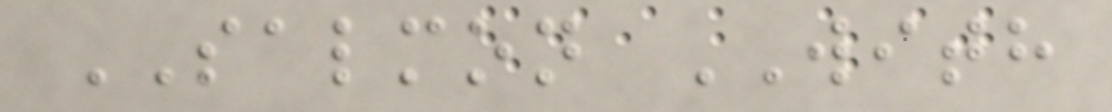SALMON WITH
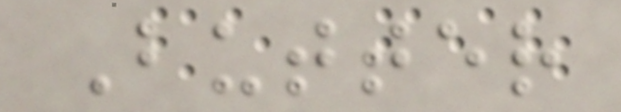Butter
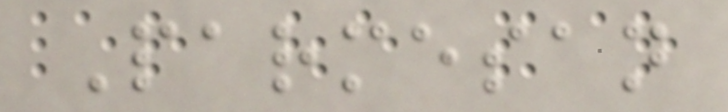Parmesan
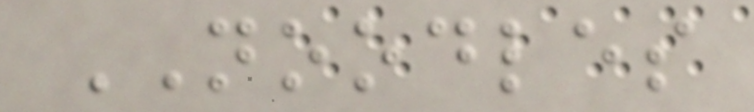NOODLES
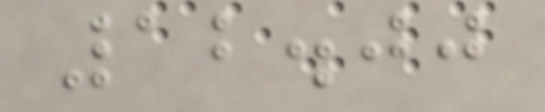12.00
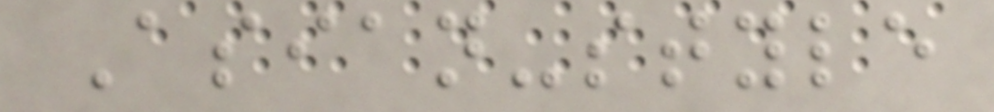Asian-style
